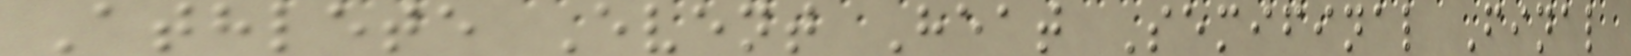Athlete Event Heat Semifinal Final
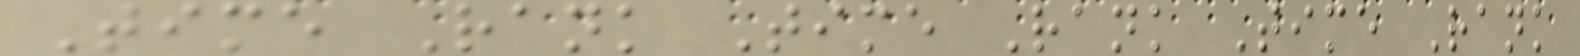Time Rank Time Rank Time Rank
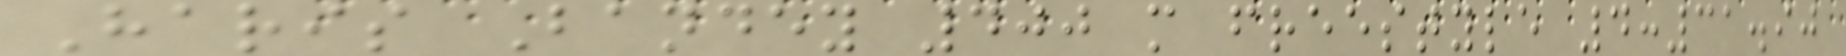Haris Bandey 400 m freestyle 4:31.90
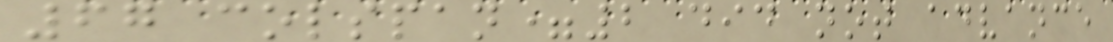67 colspan=2 did not advance
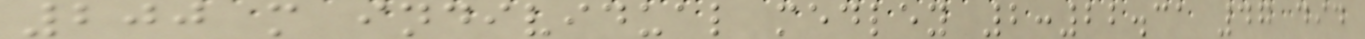200 m individual medley 2:22.31 47 did
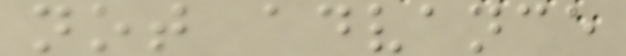not advance
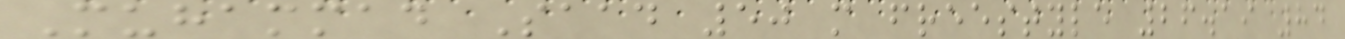Muhammad Saad 50 m freestyle 26.19 84
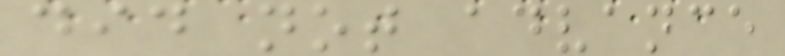did not advance
